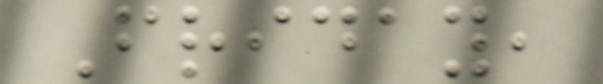Friday,
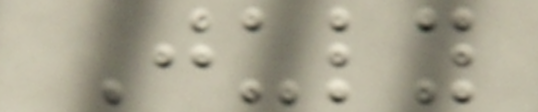July
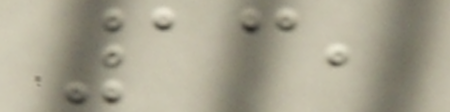13,
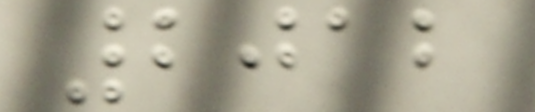2012
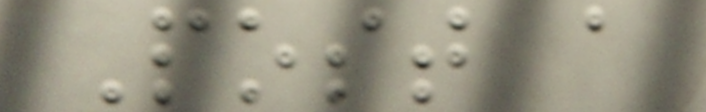Post a
